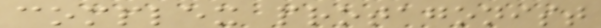complex protagonist
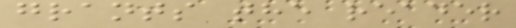grants the reader
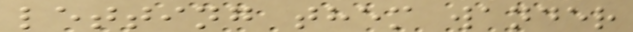letting them wander
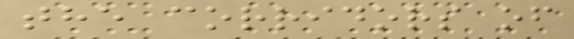the corridors of
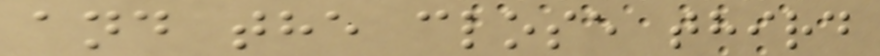and the close third
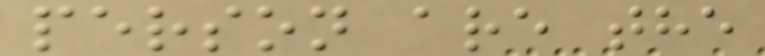person are the
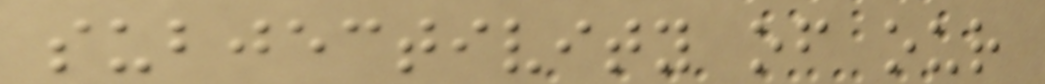subjectivity of our
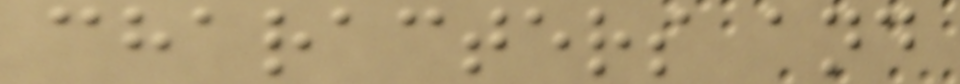characters and
